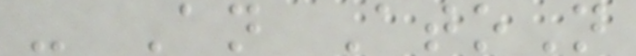- An AtoN
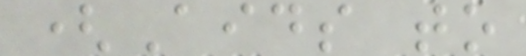(Aids to
